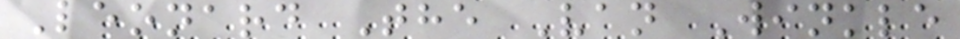Leonard The Van Winkle
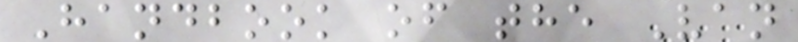Handbook of the Van
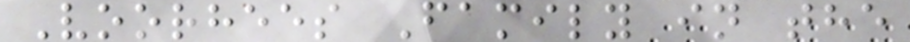Voorhees Family in the
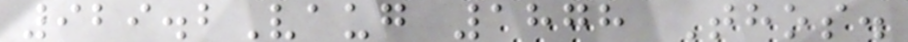929.2Vaug 1878 Thos.
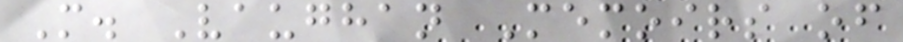M. Vaughan Memoirs of
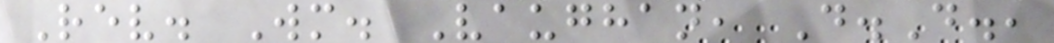Rev. Wm. Vaughan, D.D.,
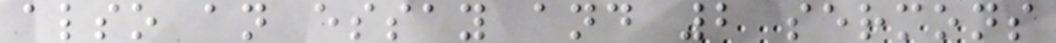also an essay and 2 sermons
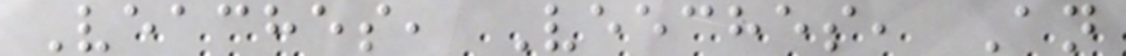Veaches, Veeches, An
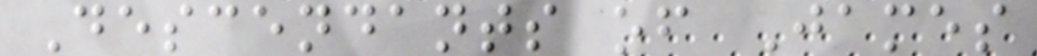Descendants of James
